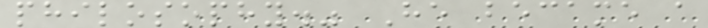philosophy." He became a
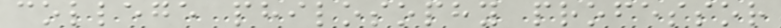college philosophy professor
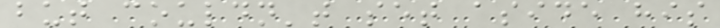but couldn't set aside his
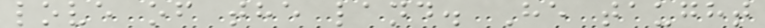love of the land. He taught
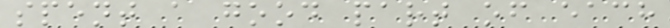spent a good part of each
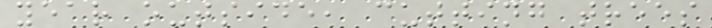year outside, cutting trees
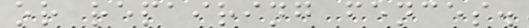or repairing fences.
